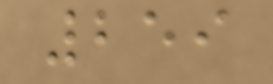259
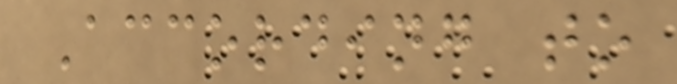According to
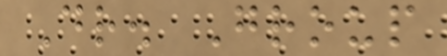Dr. Group
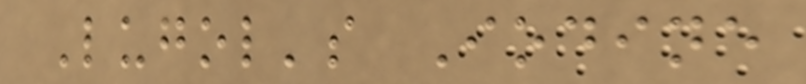Lugol's Iodine
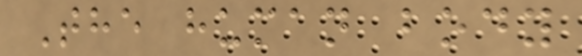The human body
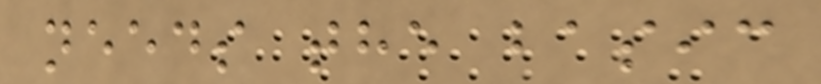needs the basic
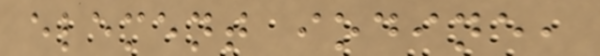element iodine,
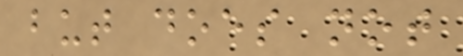but does not
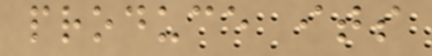produce its
